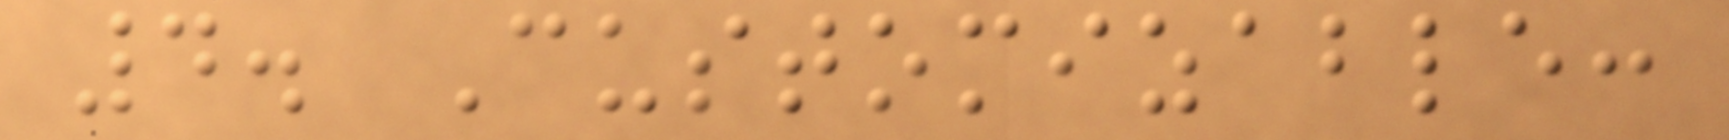4. Customizable:
